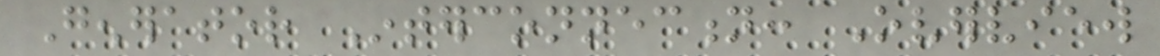Generator Interconnection: Overview
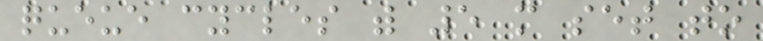queue cycles with 5 more set to
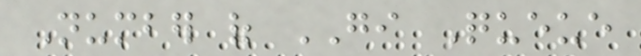Number of GI Queue
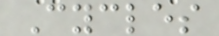Cycles
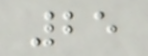25
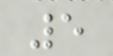5
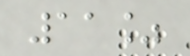11%
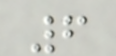6
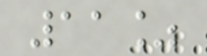11%
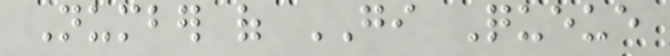Number of GI Queue
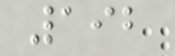192
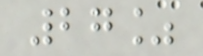27%
